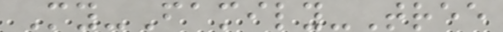My-Family-Tree
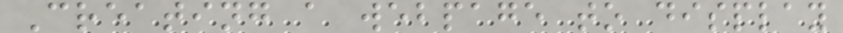Creating a webpage to display
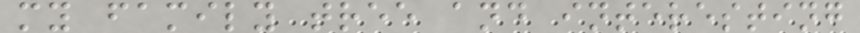my family tree and interesting
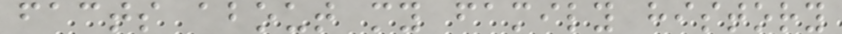facts about my family history
